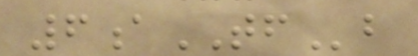6aTFb
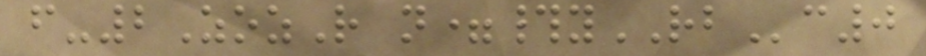f-2ZozR n=#yRBc0
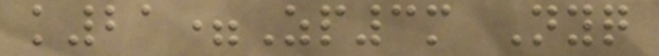k21=Zp3m Nyq
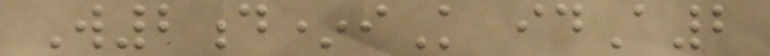W2d*iK idA2
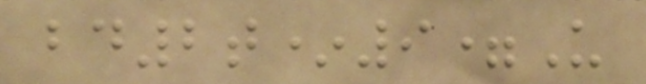bd2t*9=U
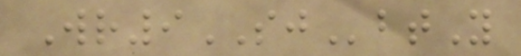Wr9SJbtY
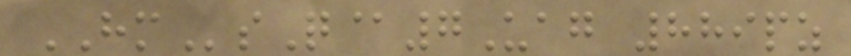HMsQ@7Uag 889pz
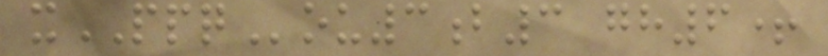xPPQou3b3 gh6+
